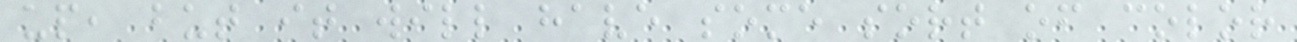up, but it will have some sort of color
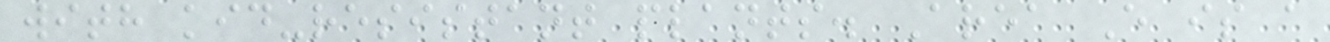with kid-resistant plants. Area E is a
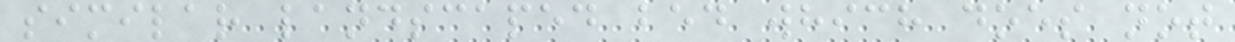similar landscaped bed which does not
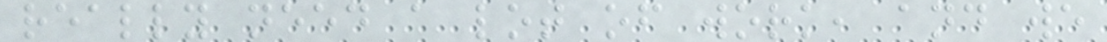really need a lot of work, and we
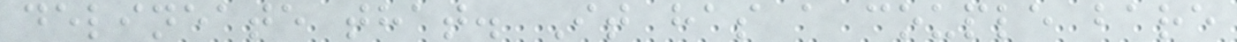delineate that. It has a couple bare
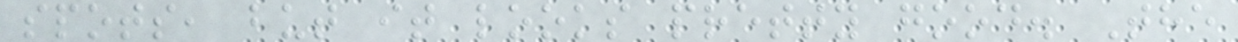spots, but it looks pretty good. The
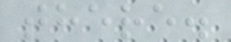there.
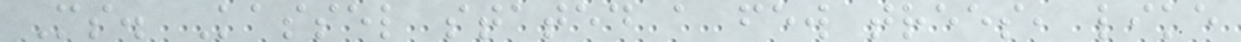Ms. Kassel stated a few trees, like
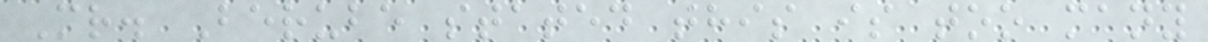Mr. Berube stated this is too many
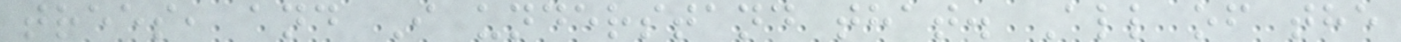trees, and I understand that. All of the
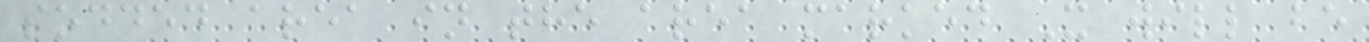sodded area in the area marked X will be
